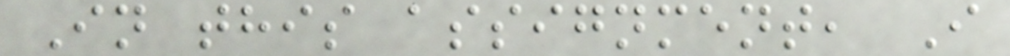In this assignment, I
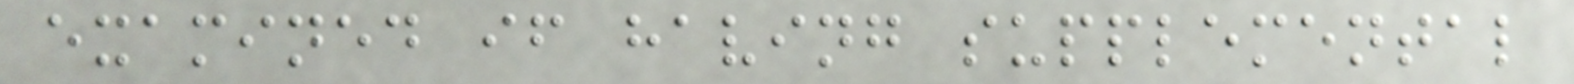examined if having supplemental
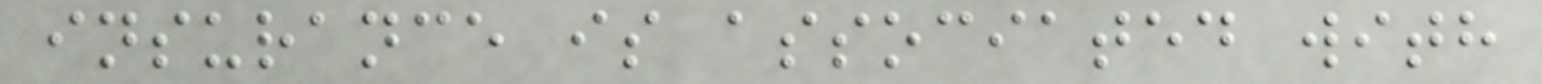insurance is associated with
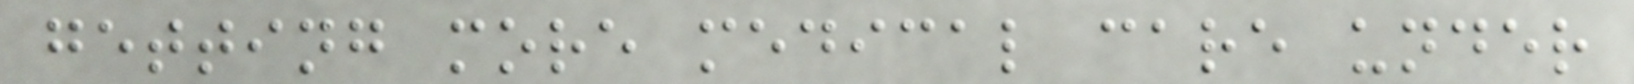getting more medical care under
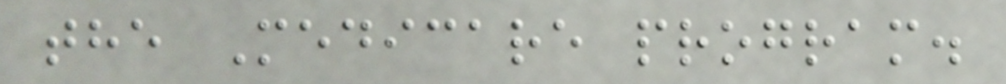the Medicare program.
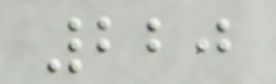220
